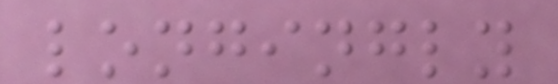longingly
